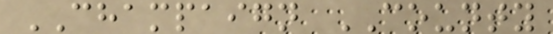CHAMPAIGN COUNTY
